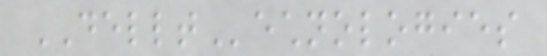DELLTechnologies
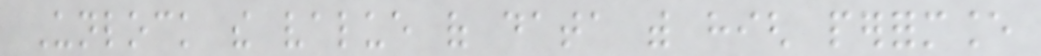Unlock the value of data with high performance
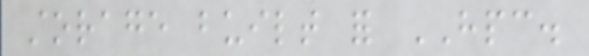storage built for HPC.
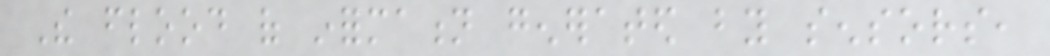The flood of information generated by sensors,
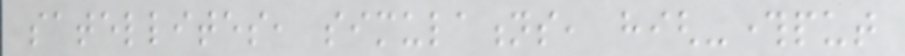satellites, simulations, high-throughput
